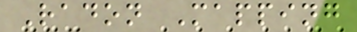Radon Mapping
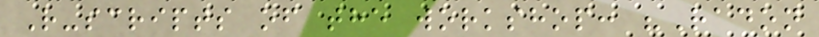R-scripts of the workshop: "Radon
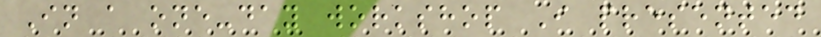In a one-day workshop I presented
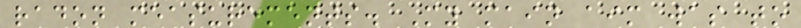radon measurements. My main aim was to
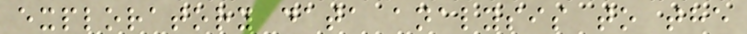exploratory data analysis to the
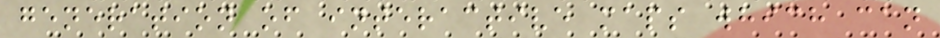generation of interactive maps which can
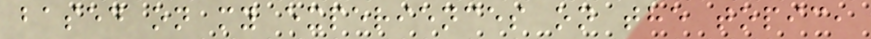based on my experiences on the topic,
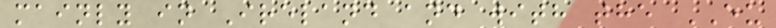mainly in Ireland and with the EU
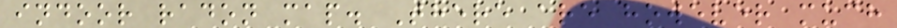indoor radon map. There are however much
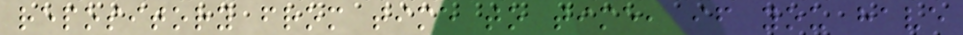repository from time to time, if you have
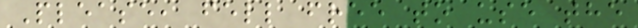Please, fell free to use the
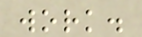work.
